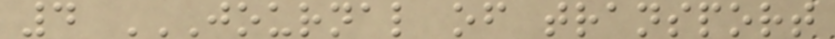4 JOURNAL OF TRANSPORT
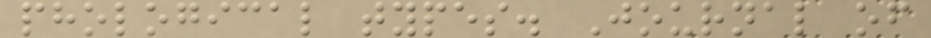phological types. Journal of
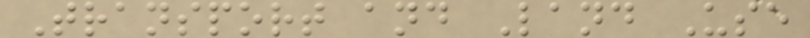Transport and Land Use
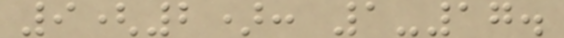9(2): 1-17.
